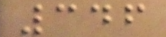346
